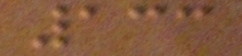133
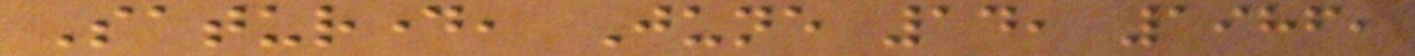Saturday, June 14, 1986,
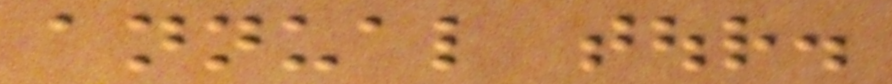annual tour.
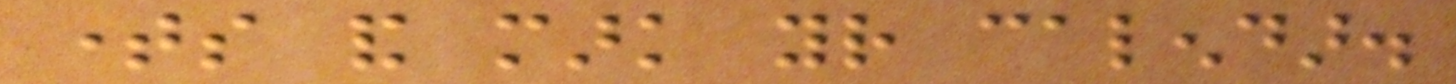times and mark your calendar.
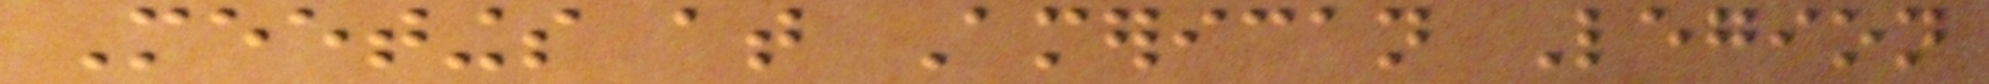Meetings at American Legion
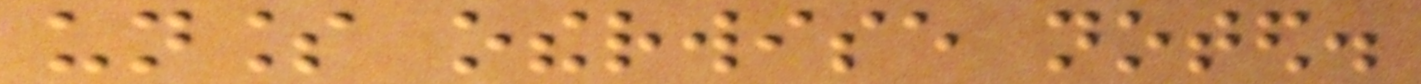unless otherwise noted.
